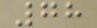78
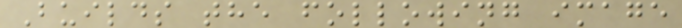Builds the following image
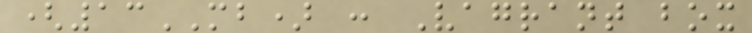(13MB) : Vagrant box
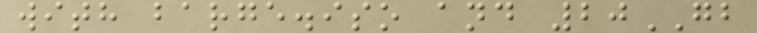with barge.iso and 20GB
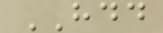HDD
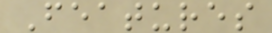Features
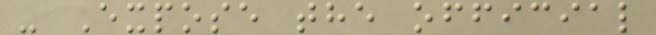- Expose the official
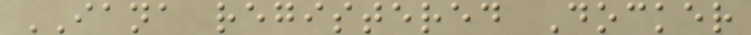IANA registered Docker
